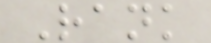Rank
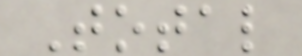Total
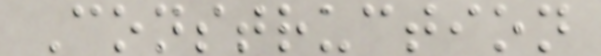Construction
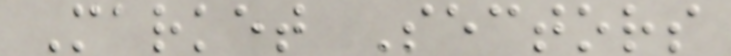Market Sectors
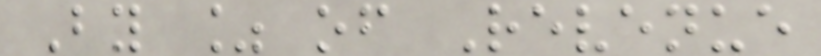By % of Revenue
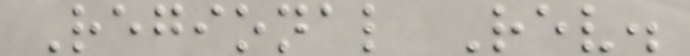Regional Rev.
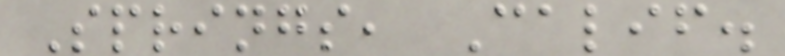Springs, Calif.
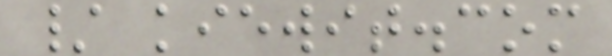/ kiewit.com
